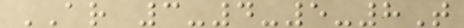AR 3-4-5-8T
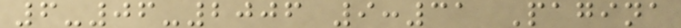6-06-2006 9:31 Pagina
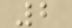2
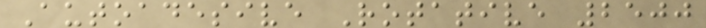Autoadesive Rotative 2500
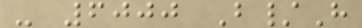- 6000 B/H
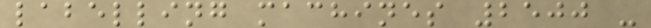labelling machines 2500 -
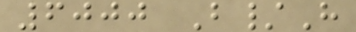6000 B/H
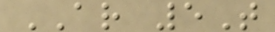AR 5T
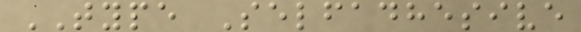TYPE Selfadhesive
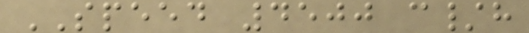SPEED 4500 c/h
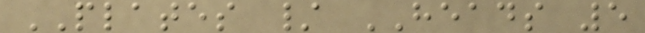PLATES / HEADS 5
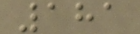181
